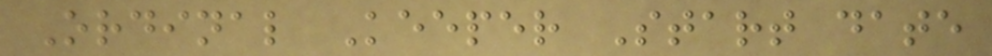Ordinal Keeper Start date
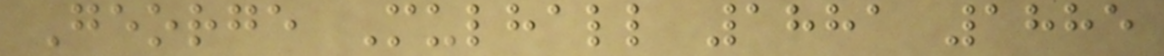George Mulhall 1881 1885
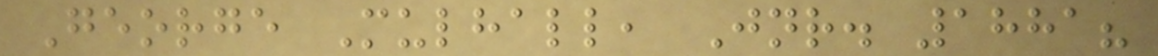George Mulhall, Jnr. 1881?
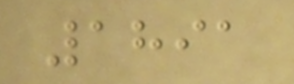1891
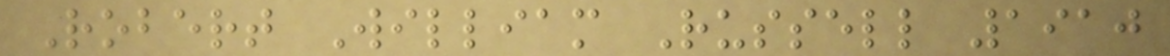Robert William Russell 1910
